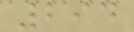294
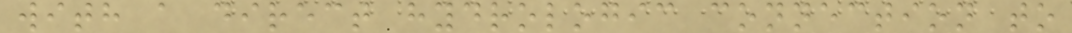with a direct hydrologic connection to
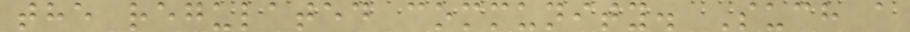the regulated community. Such a
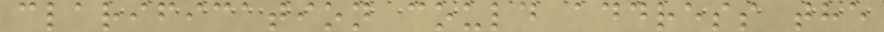clarification could address the
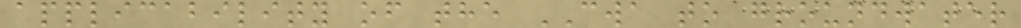applicability of the CWA to groundwater
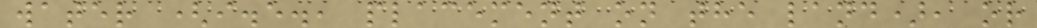water (i.e., placement on the land), or
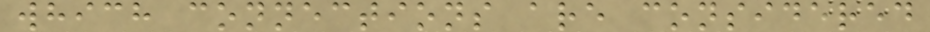which connections are considered
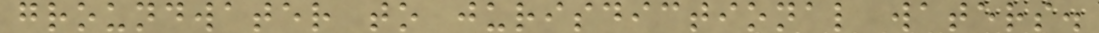groundwater to jurisdictional waters.
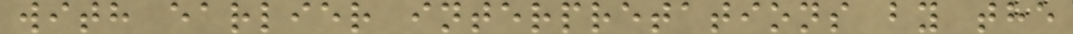with earlier interpretations by the
